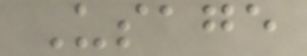Usage
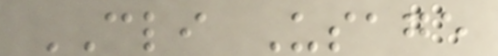CLI Usage
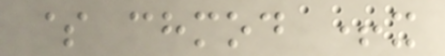$ chmod +x
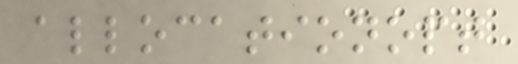allocationopt
